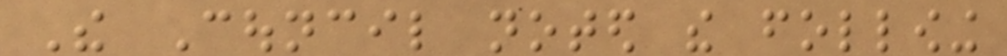The Council noted the following
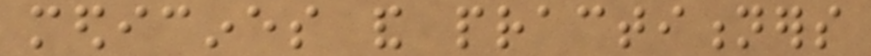medicines and practitioners
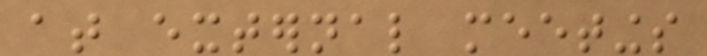at external meetings
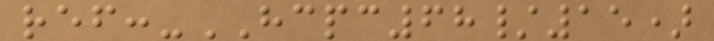ref:-HCPC68/15)
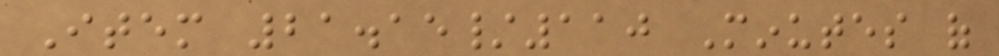Item 21.15/110 Minutes of
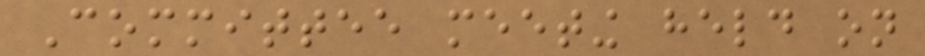Committee meeting held on
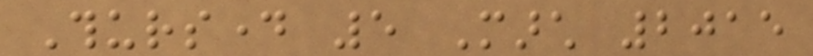Thursday 5 March 2015
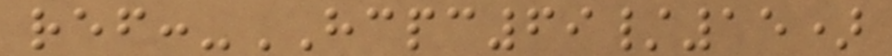ref:-HCPC69/15)
